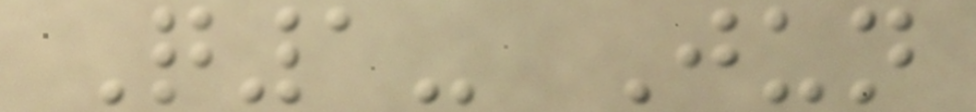Q1- Jun
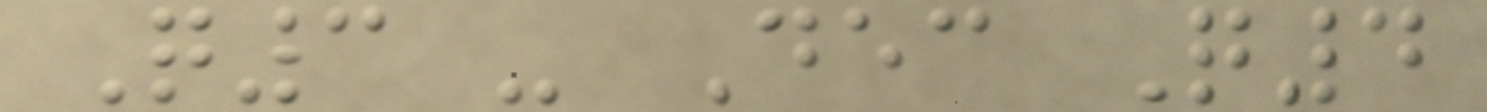Q3 - Dec Q4
